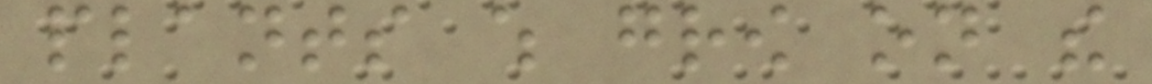plants which grow on the
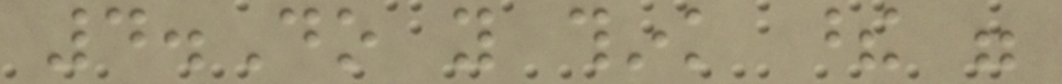4.Do you think these were
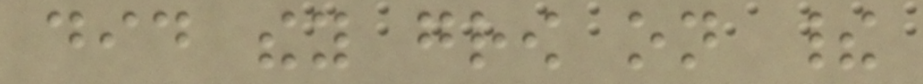did they grow on their
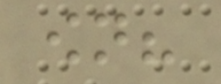own?
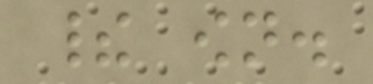their own.
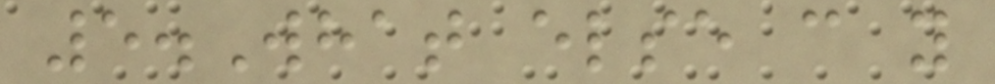5.What else can you
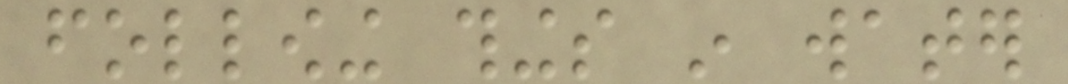following things in water
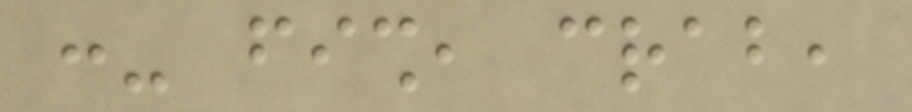:- fish, crab,
